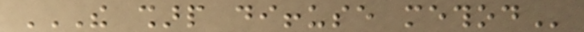THE SHARP DIFFUSE METHOD
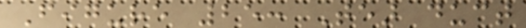Figure 25: Tear duct
